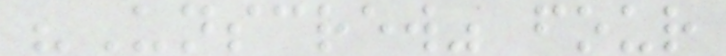"Unscrew" four
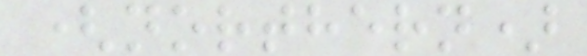(northern)
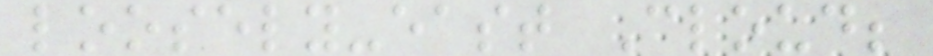loosely-east Cloud;
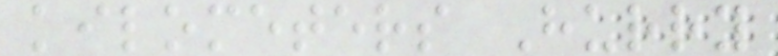kilometers Hurry
